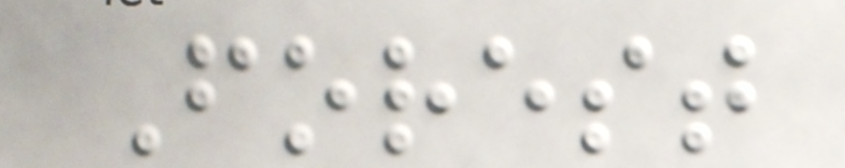Forest
